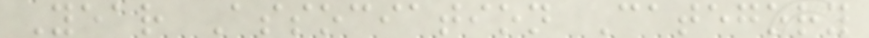Year Association Category
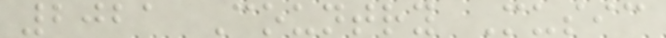2021 Country Music
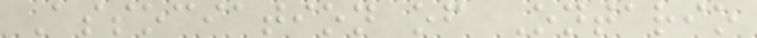Association of Ontario
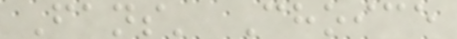Fans' Choice
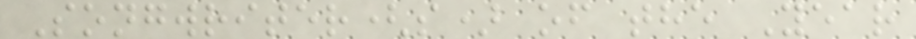Songwriter(s) of the Year
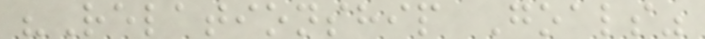"Relationship Goals"
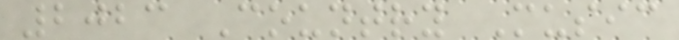2023 Country Music
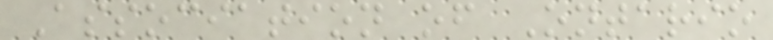Association of Ontario
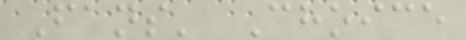Fans' Choice
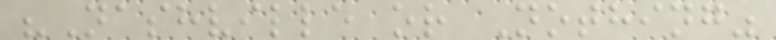"Nashville or Nothing"
